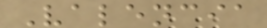Valencia
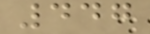447
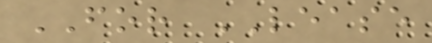FOR LEASE
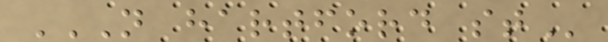N HARTFORD ST
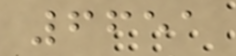6651
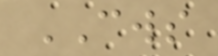CWS
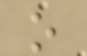o
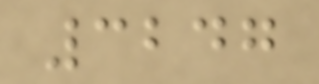3247
